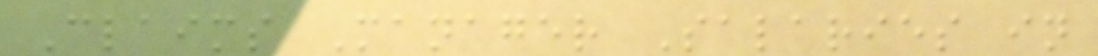Claims Manager Salaries in
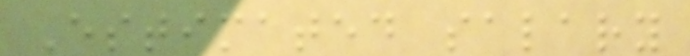Estimated salary
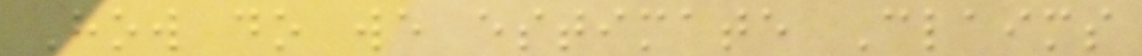How do we estimate Claims
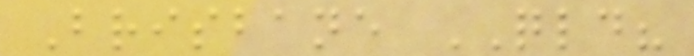Brisbane QLD?
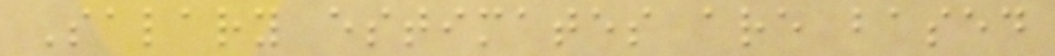Salary estimates are based
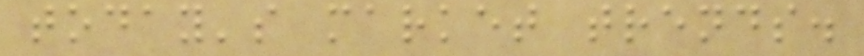today's market trends.
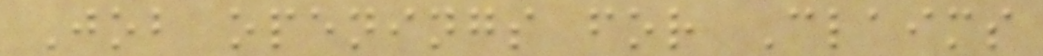Job openings for Claims
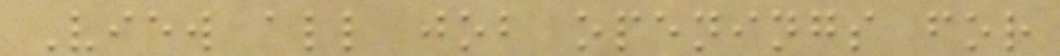View all job openings for
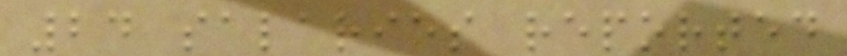24 salaries reported
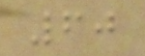60
